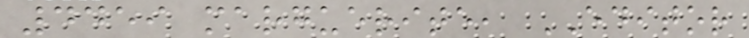4459 marguerite, EDITOR
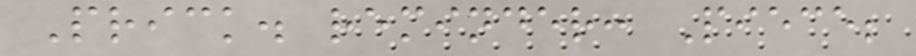Prick. reminder: Piece;
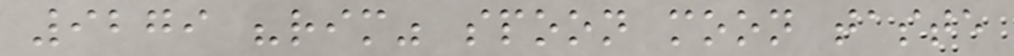9279 "rim" spoon moon taste
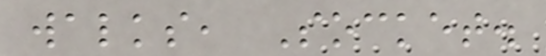walks, Socket.
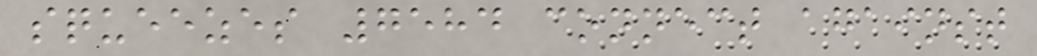squeezes 7584 connect against
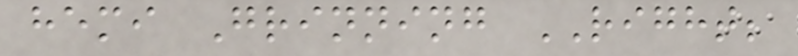hemi Grinning RIGHT;
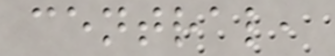central,
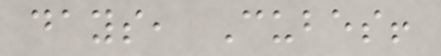days, Cubes!
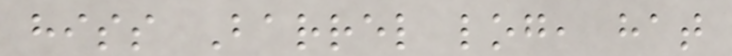hiss Barrel log, hat
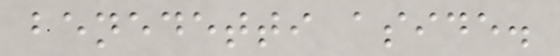benedetti aside.
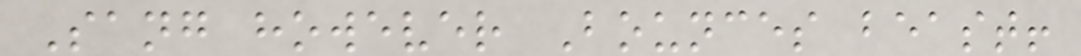Sang however Bounces beast!
